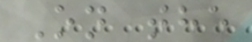On the
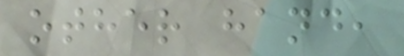other hand,
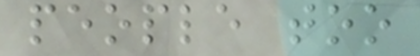people too
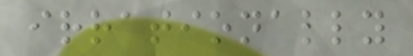irrationally
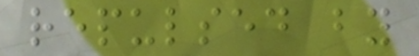repulsed by
